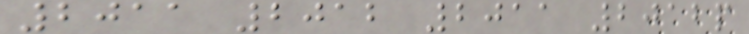2011 2012 2011 2012p
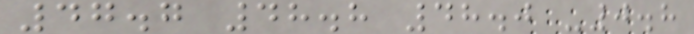47.7 48.8 48.0 -0.8
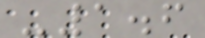-1.6
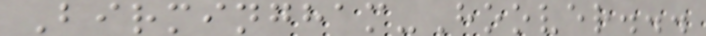Birmingham-Hoover...
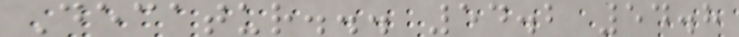Decatur... 54.2 54.8
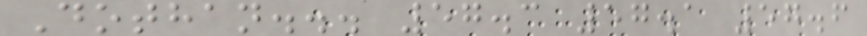Dothan... 57.3 57.1 57.6
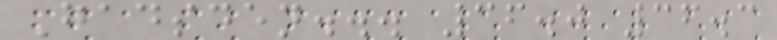Gadsden... 36.0 36.3
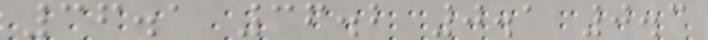36.1 36.2 0.1 0.3
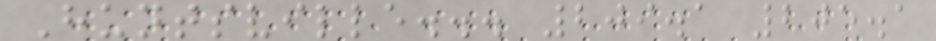Huntsville... 209.1 205.1
